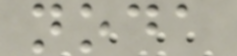noda
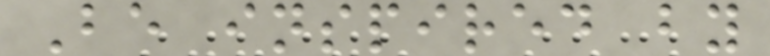Be inspired by
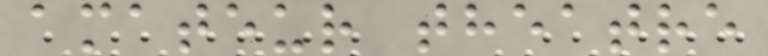amateur theatre
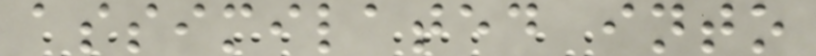assimilated into
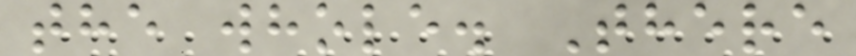the whole. There
